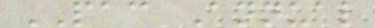PAC Annual
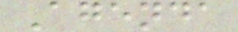Agenda
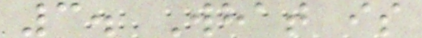3. What is
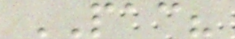PAC?
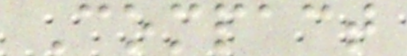Compact
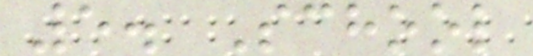5. School
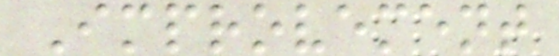Improvement
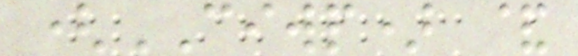(CIWP) &
